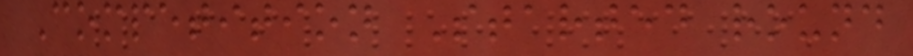Competition Started round
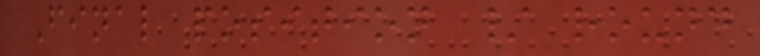Final position / round
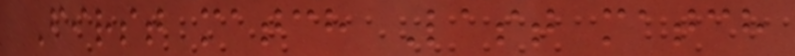First match Last match
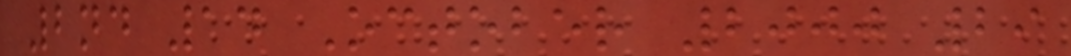2nd 14 October 2000 29
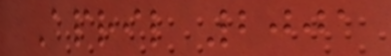April 2001
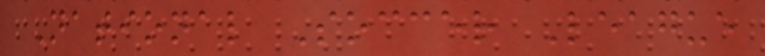National Soccer League
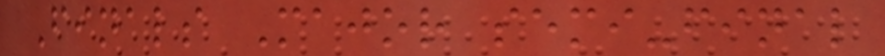Finals Major semi-final
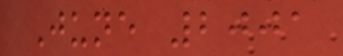June 2001
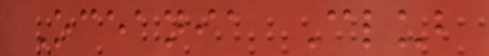Oceania Club
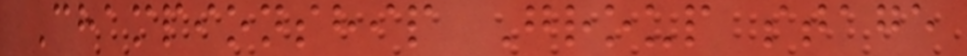Championship Group stage
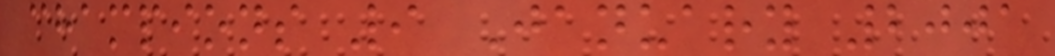champions 9 January 2001
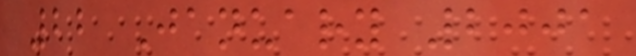22 January 2001
